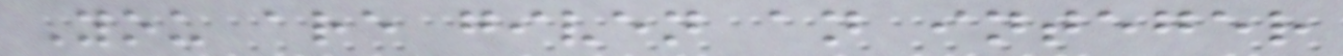You are given an integer
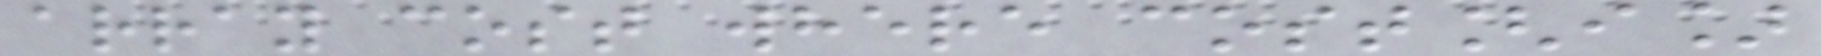array cost where cost[i]
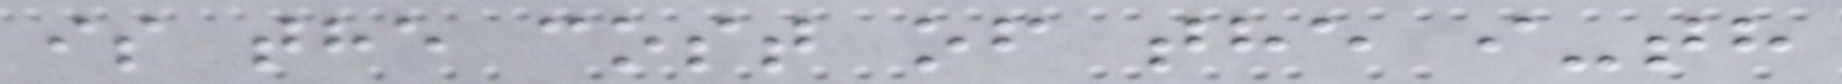is the cost of the i-th
